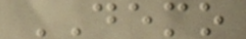DEMO
